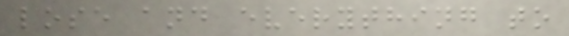lose and everything to
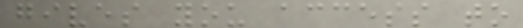gives you access to
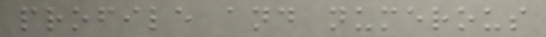profile and numerous
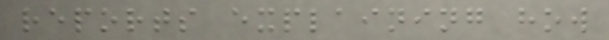reports explaining how
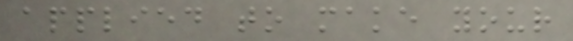applied to make your
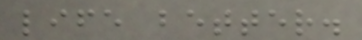life better.
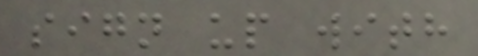sign up with
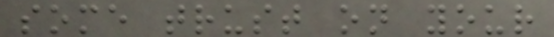some trust on your
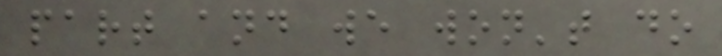part and we won't do
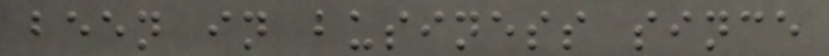been in business since
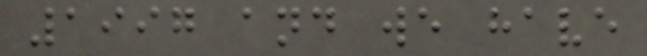1997 and we have
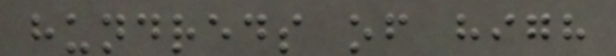hundreds of high
